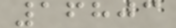16803
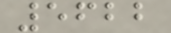5622
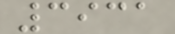3931
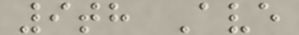9th Ave
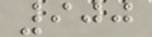900
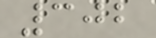302
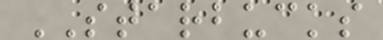STARBUCKS
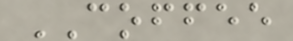COFFEE
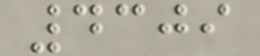4309
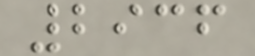2936
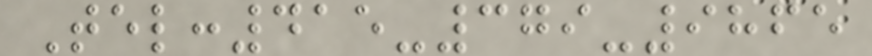Tel:415-379-9865
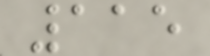115
